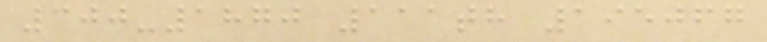300-1870 111th 195067
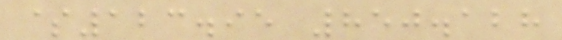$123.95 850.128
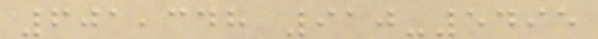601,348 910-5495
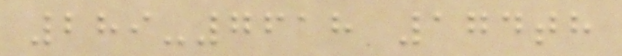289-7618 174th
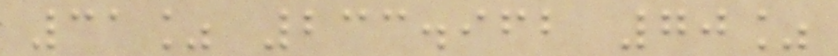31% 233.962 70%
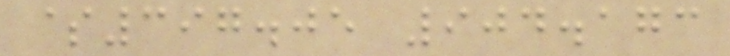$397.05 904.173
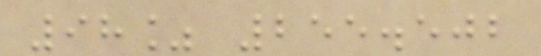98% 255.502
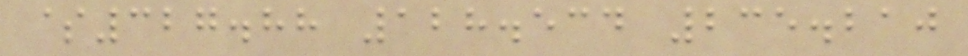$327.88 128.534 235.210
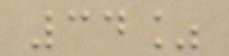34%
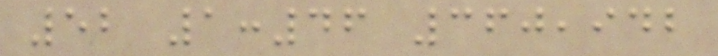52 1:46 360,942
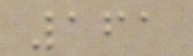161
